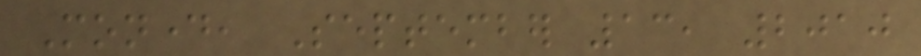Monday, September 13, 2010
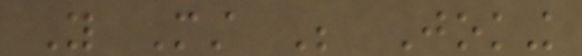You Must Be Joking
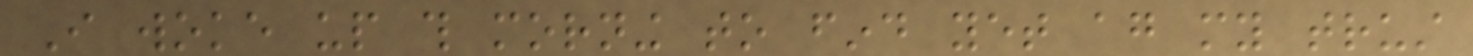I woke up this morning to find yet again my trust
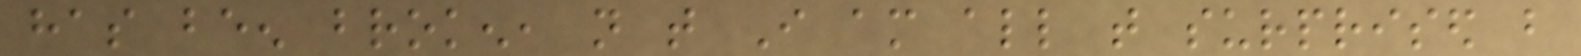has been broken, not that I am all that surprised but
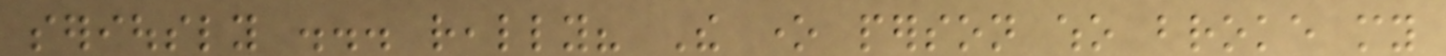seriously ... really? The one person who broke my
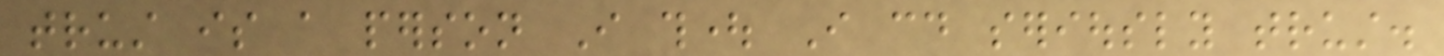trust is a person I thought I could seriously trust.
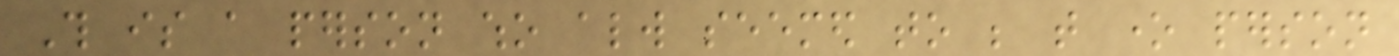This is a person who always seemed to be that one person
